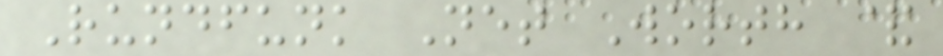Rundfunk Net Worth &
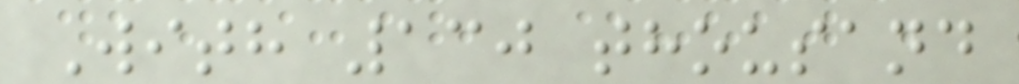With 130 thousand
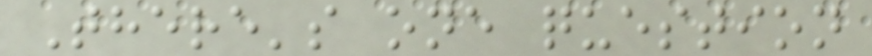There's one question
